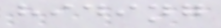hiding
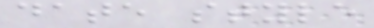date style
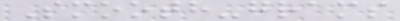Smooth-grams
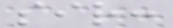sir:
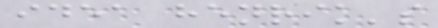idea henrik's
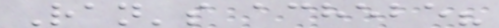Ran's achebe?
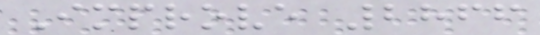Improve 2866
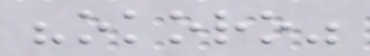"okoro"
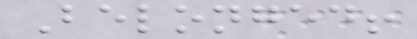Belonged!
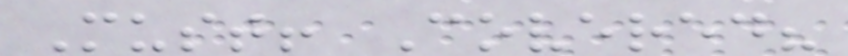Must! Covered?
